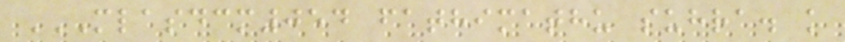MLASDCM054 FATHIMATHU SUHRA. K
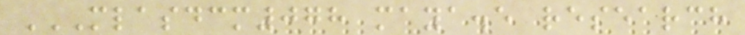MLASDCM078 MAYA.E RESEARCH
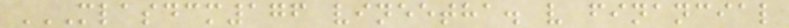MLASDCM176 VINEETHA. V FINANCIAL
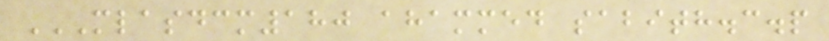MLASDCM180 AHAMMED SABITH.C.P
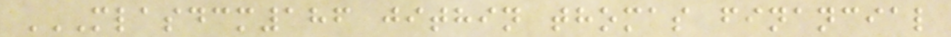MLASDCM186 JITHIN THOMAS FINANCIAL
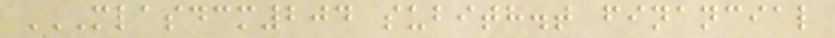MLASDCM204 SUBITH.T FINANCIAL
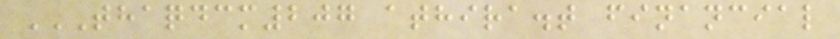THAQDCM207 ATHIRA.T FINANCIAL
